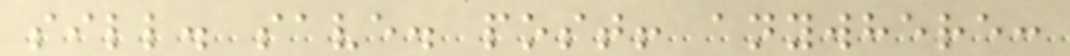sill. save. post! anywhere:
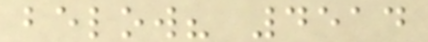below? 4514
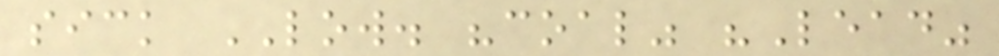sick LOW. "coal" "Lead"
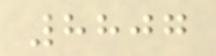8807
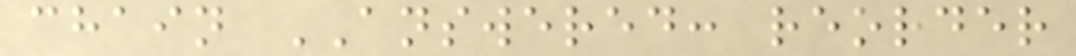chain ANSWERED: reorder
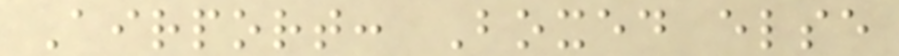Airport: Boxed else
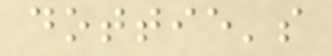dottie's
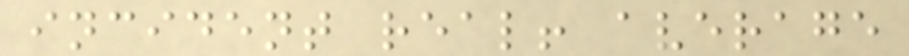incident real! average
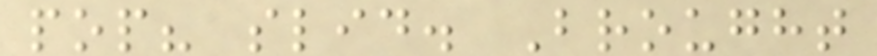pop? slid. Brought
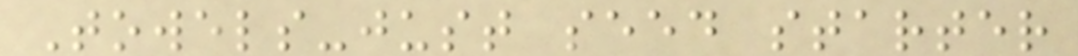Towels-just seed starter
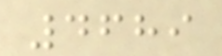4689
